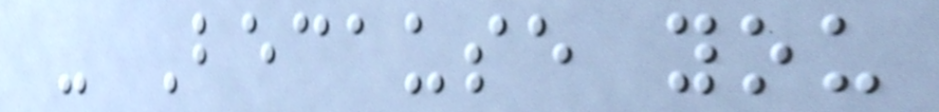- Because you
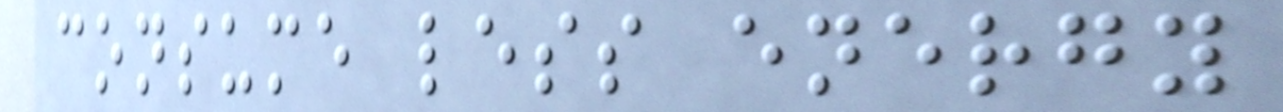consume less energy
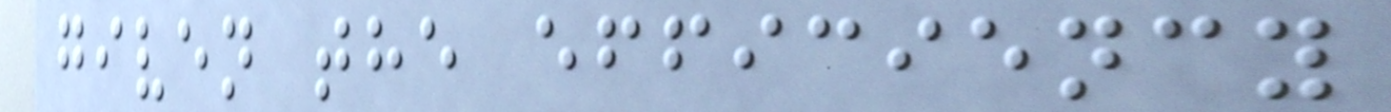given the efficiency
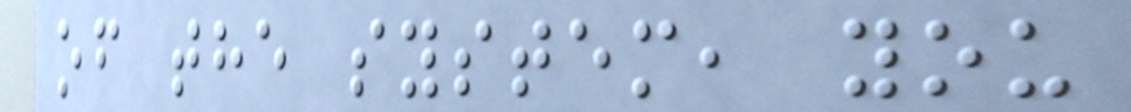of the system, you
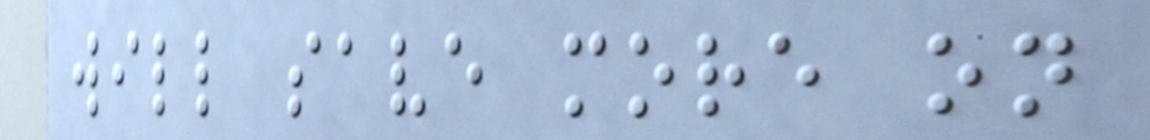will save more on
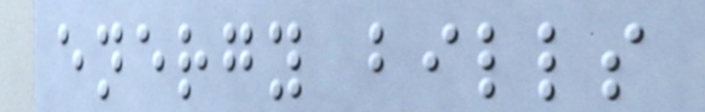energy bills
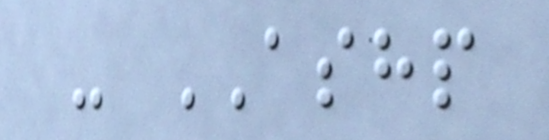- ASHP
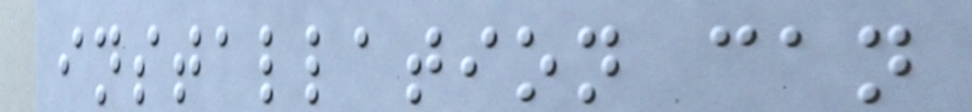installation can
